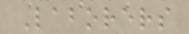Laborers
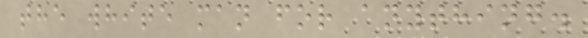the white man for anything.
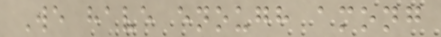We have enough among
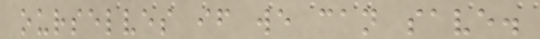ourselves if we can save.
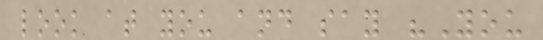look at you and say "You
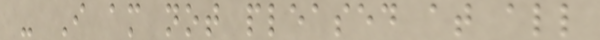- I am not pleased at all
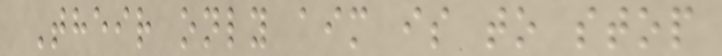Their only aim is to stop
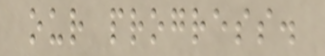our progress.
